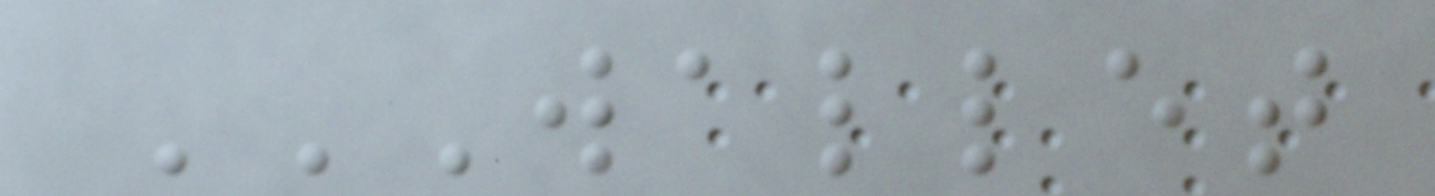WALLET
